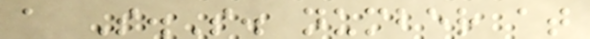a S.S. number at
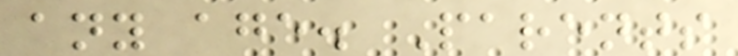any age. Parents
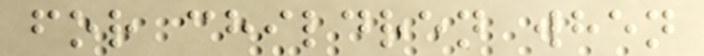for children when
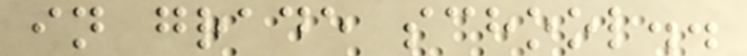in grade school..
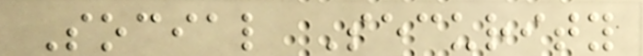Social Security
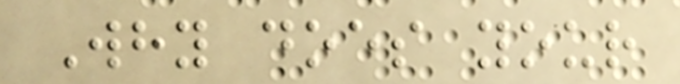Why does your
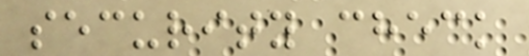security check
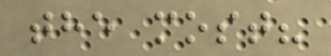the most?
